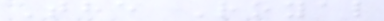The Royal
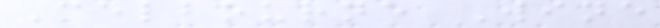Melbourne Wine
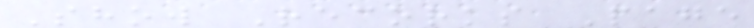Show Recorks Page
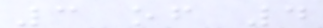3 of 4
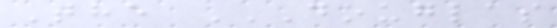The DOUGLAS
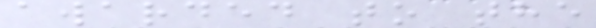awarded to the
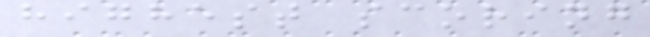highest scoring
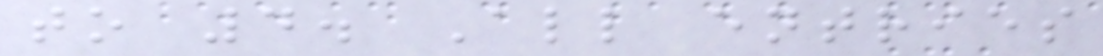to 4. All entries
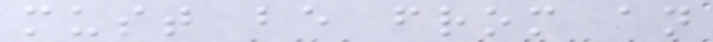must be from an
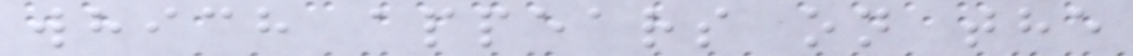which appears on the
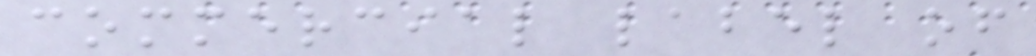commercial label of
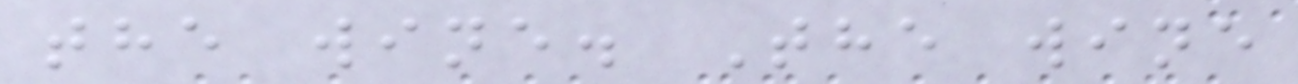the wine. The wine
